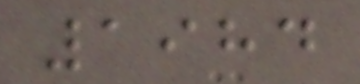1984
